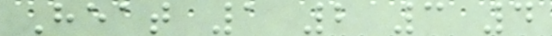Heat 1 2 3 4
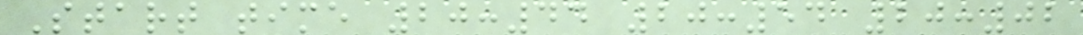Start time 20:44 20:54 20:02
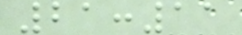21:11
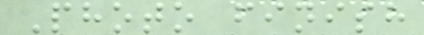Photo finish
